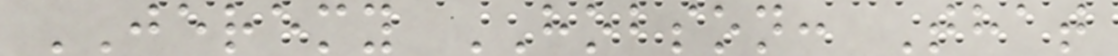JEREMY HOBSON: That
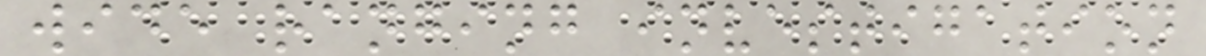wide ranging investigation
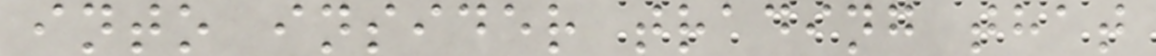into insider trading that
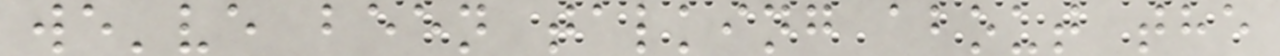we've been talking about the
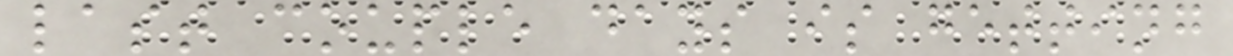last couple days is getting
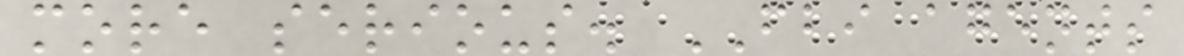more serious. FBI agents
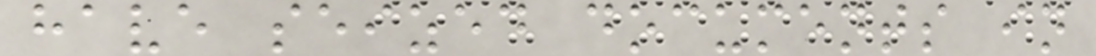have seized documents in
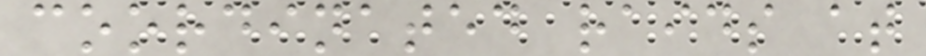coordinated raids at
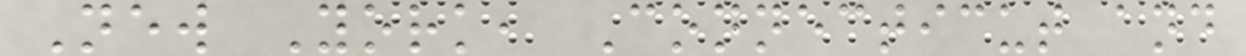New York, Connecticut and
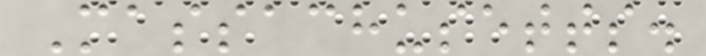Massachusetts.
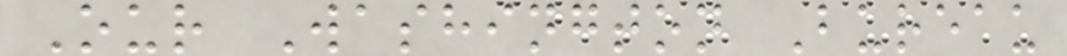Our Washington Bureau
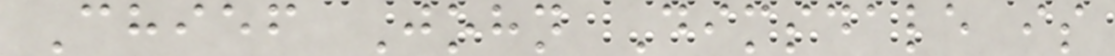Chief John Dimsdale is
